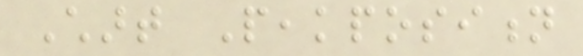Chart Peakposition
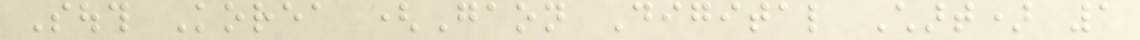South Korea (Gaon Digital Chart) 1
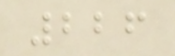226
